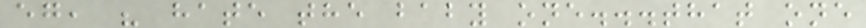eg, " hate the baby one...that one
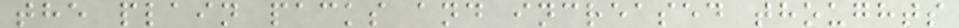the plain packs and increased thoughts
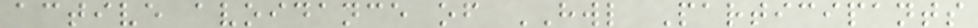active avoidance of HWL Participants
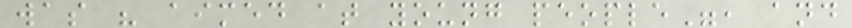was " aimed at young people", and
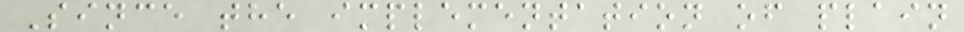Since the implementation of plain
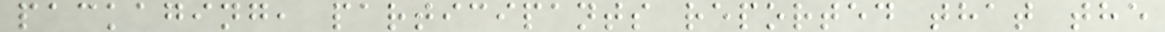packaging, participants reported that the
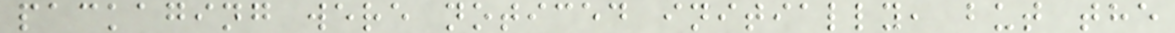packaging were noticed initially, but the
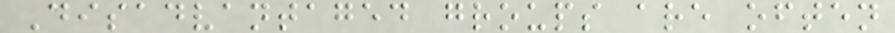Disadvantaged groups are often
